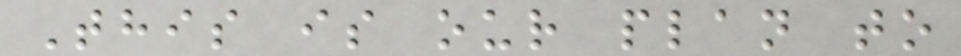This is our plan to
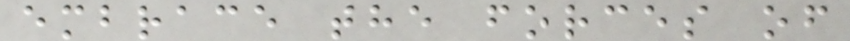embrace the forces of
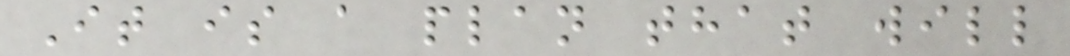It is a plan that will
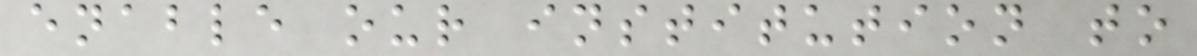enable our institution to
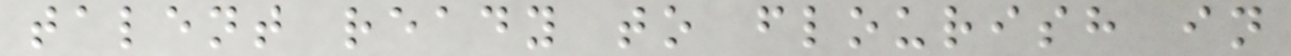talent ready to flourish in
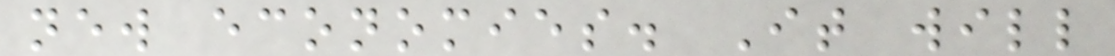new economies. It will
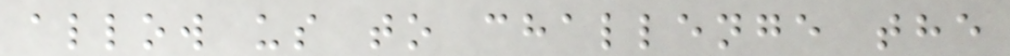allow us to challenge the
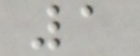1
